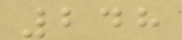248
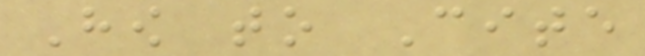How to Cite
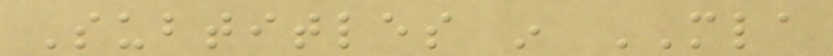Subtitles in MLA
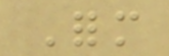Form
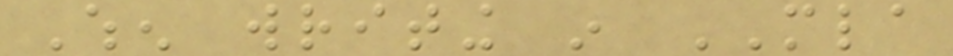When writing in MLA
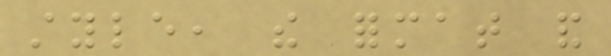style, the format and
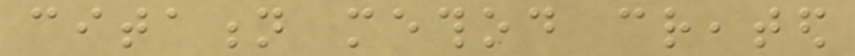citation method created
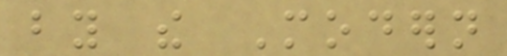by the Modern
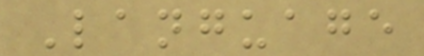Language
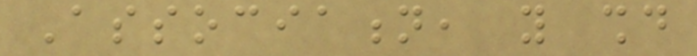Association, you should
